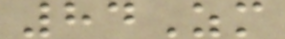84Zm
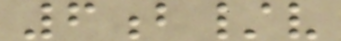6b/v
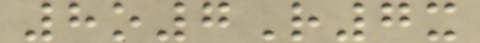8o7R7x
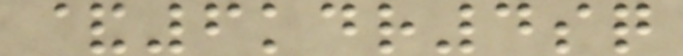&6kdr4sq
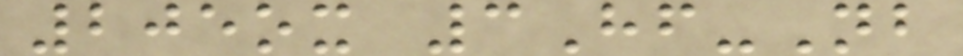205ox 3Hf-Nb
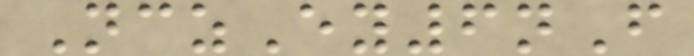NczEy6nF
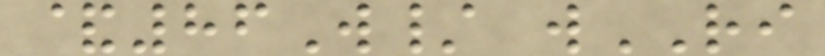&86W/ wRI
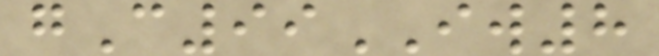gC99IW8
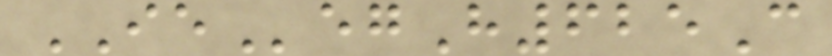IEegH625C
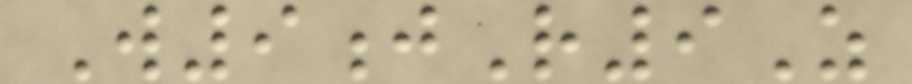W9jR9Z
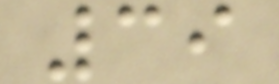39
